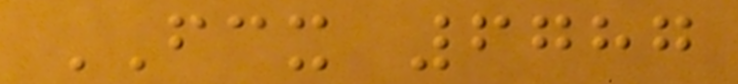FCX 6787
